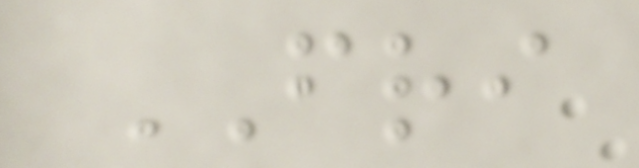FRI
